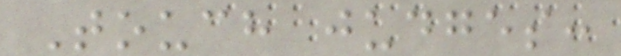Touch judges:
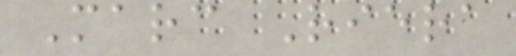Marc Riera
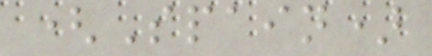(Spain)
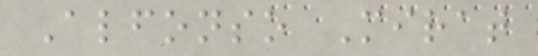Alfonso Mirat
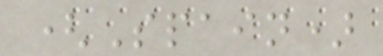(Spain)
